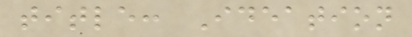title: Ideation
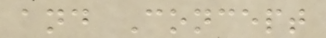and Concept
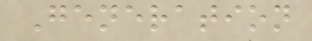Generation
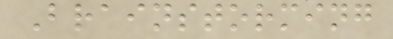Brainstorming
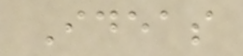Ideas
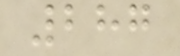287
